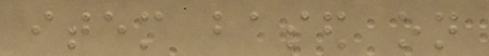item based on
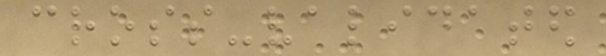cross-validated
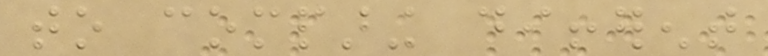to comparing different
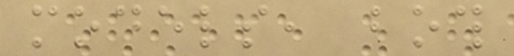models, both
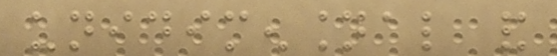unidimensional and
